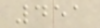451
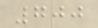700
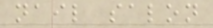nail salon
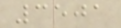3501
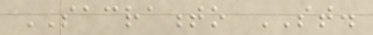SACRAMENTO ST.
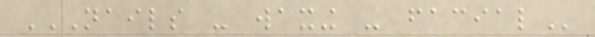NAILS - WAXING - FACIAL
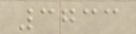3733
